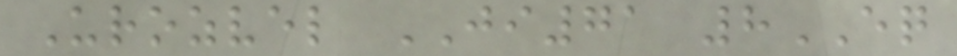Urozvel JI71 8EQ
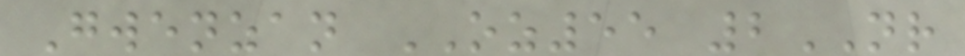Gwenzan OZ55 2NR
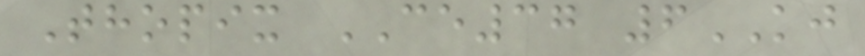Thopix CE37 6KJ
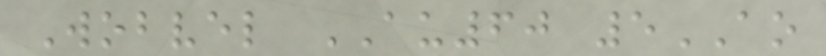Wobvel AU60 5AO
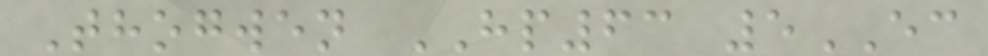Thogwen HP63 5EC
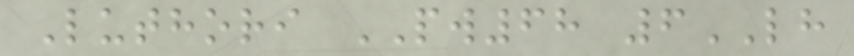Luthori PW68 6LH
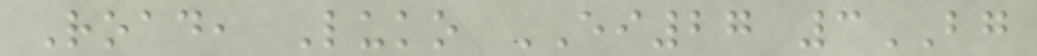Road, Luko EI27 3BG
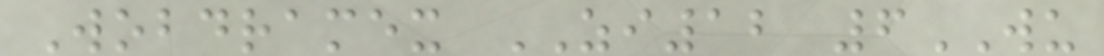Wobdramex ZI12 6WU
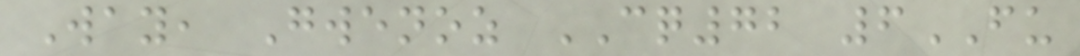Way, Gwenoz CQ72 6FU
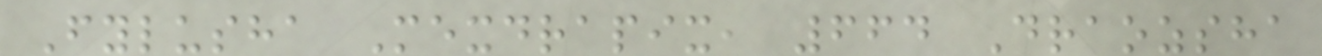Fylusha Mexdrapix, 664 Draozsha
